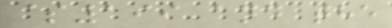$199 and the
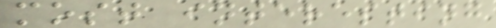most interesting
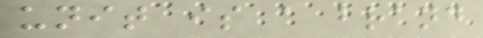unit is a brand
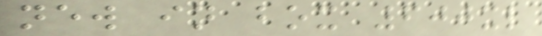new in box 600xl
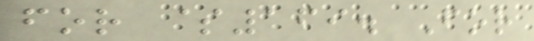for $169. For
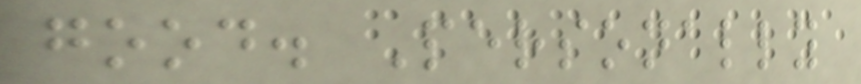good. Personally
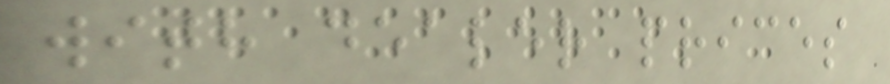with dealer prices
